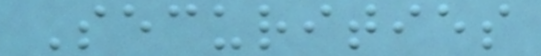Securities
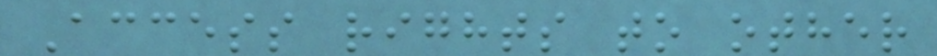Access rights to other
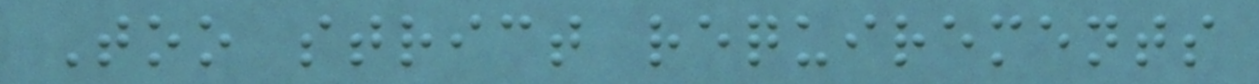Too strict requirements
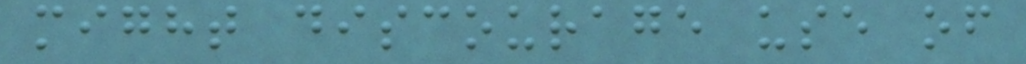might discourage use of
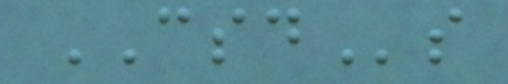CSDs
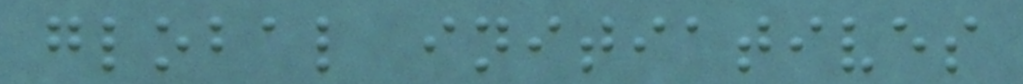global initiatives
